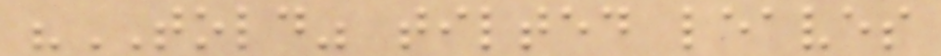"TOLD" tilted leaves
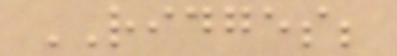RIDGES;
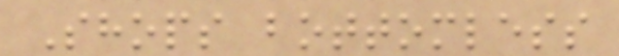Shops bottomless
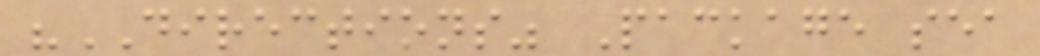"DIRECTIONS" Package sea
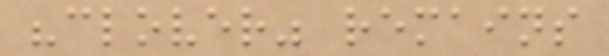"clover" remains
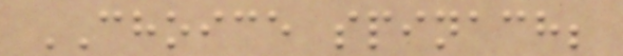CHOICE spinach;
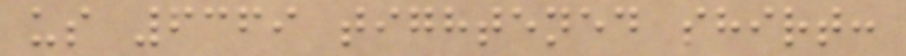us 6369 tightened shirt:
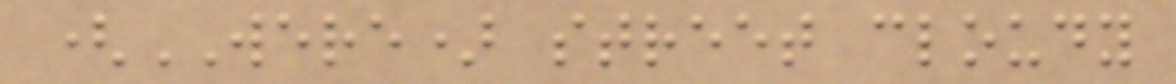(WERE) street cloudy
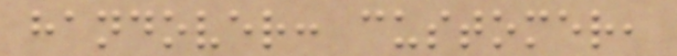handover: customer,
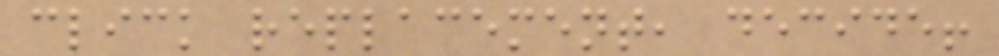click replacement, decide!
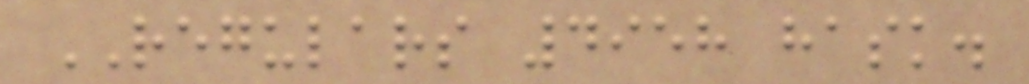REGULARS 4958 hask.
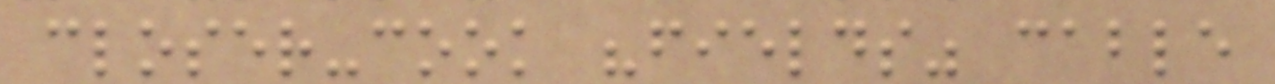closer-cook "fields" cable
